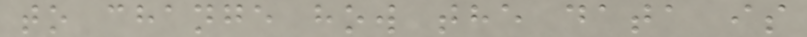to change how the data is
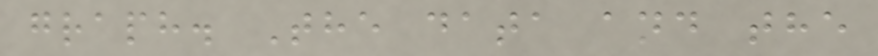graph. The data and the
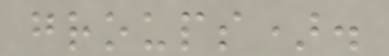groups).
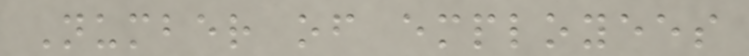Number of employees
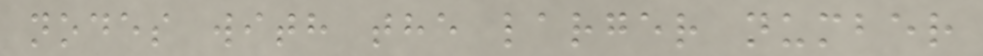nodes with the larger number
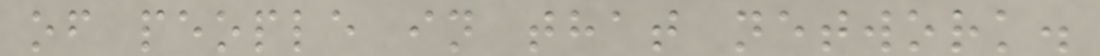of people in that network.
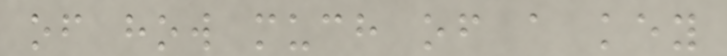of how much of a key
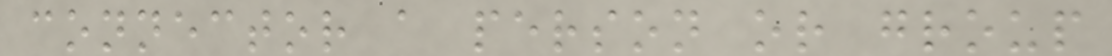connector a person or group
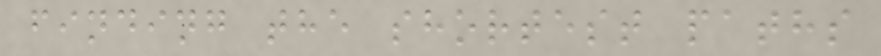finding the shortest paths
